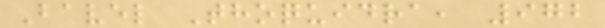Bavel Thoquidra, 972
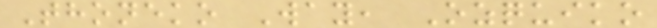Thoneko Way, Ozquiko
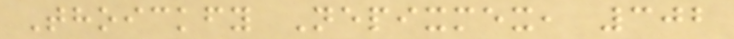Thoickfy Nepixmex, 302
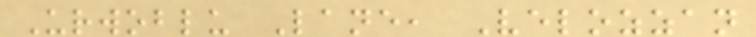Urwoblu Lane, Velozzan
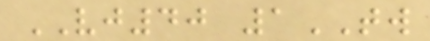VJ40 1TW
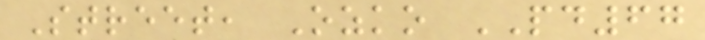Street, Ozko PD67
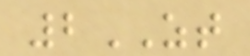2ZT
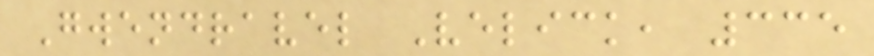Gwendravel Velick, 335
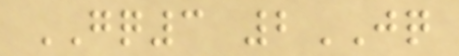GQ3 2JQ
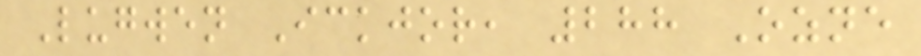Lugwen Ickjor, 288 Ozne
